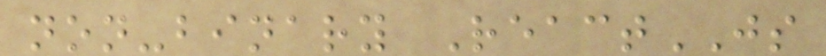non-binary ReactJS
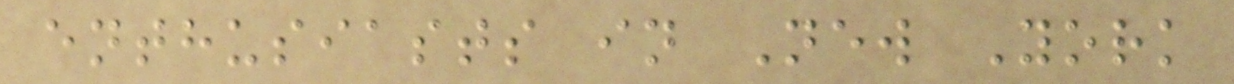enthusiasts in New York
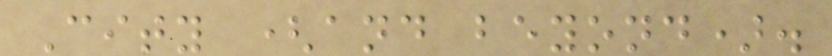City (and beyond).
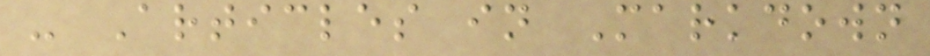- Articles in Markdown
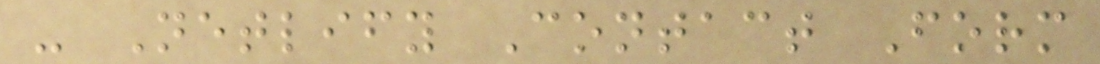- Netlify Contact Form
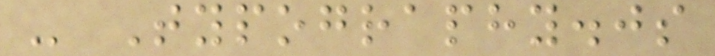- Typography.js
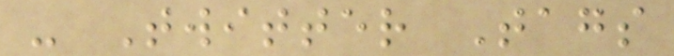- Twitter Tags
